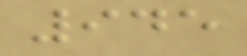945
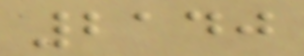2140
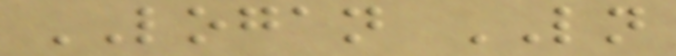LOGAN LN
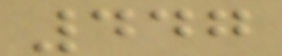447
